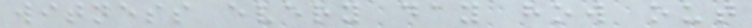witness every day how out
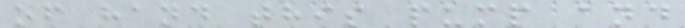of hand this pump and
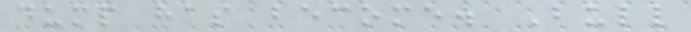dump has become. Bull
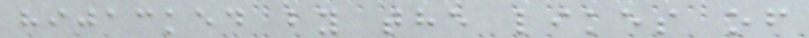hijacked by the likes of
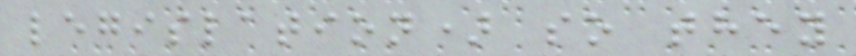legislation) so they
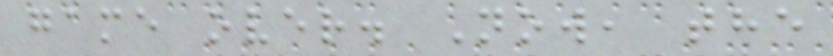game over. Now, the
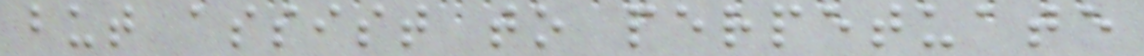but assist to perpetuate
